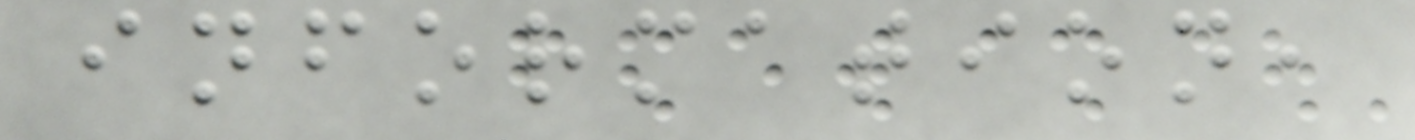information,
